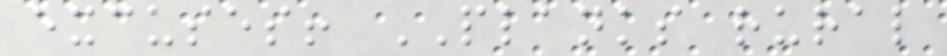excuses! PLANKS rural
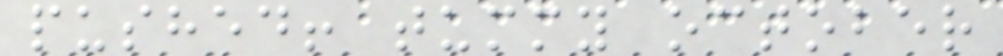pushed! tummy october
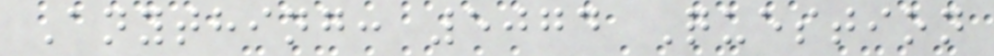Anything: 5074 Question
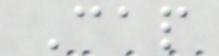Cap
